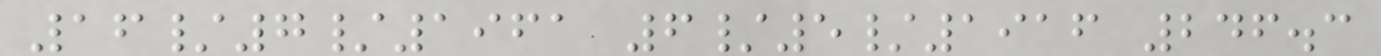16/7/1961 6/5/1916 246.3
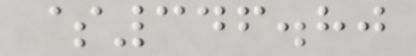$346.80
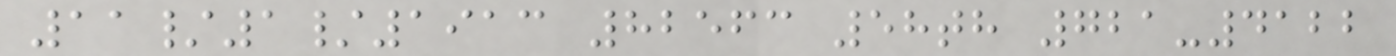11/1/1913 82563 58th 721-4122
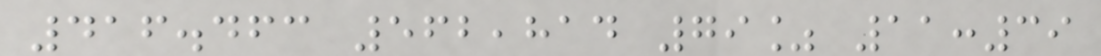416.463 562,814 79% 11:39
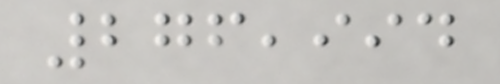276,994
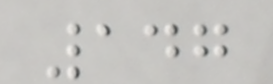147
